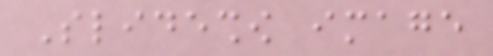Slideshow image
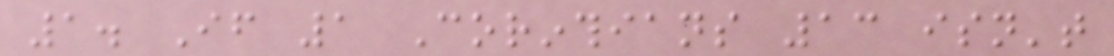1. If 1 Corinthians 13 isn't
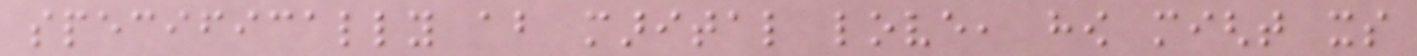specifically about marital love, how might its
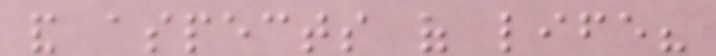and aspects of life?
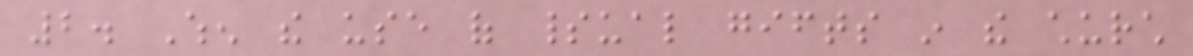2. When the use of spiritual gifts in the church
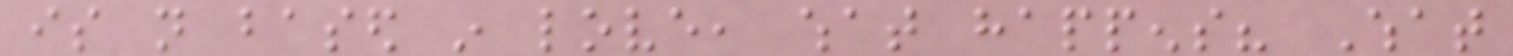is not based in love, what happens? What
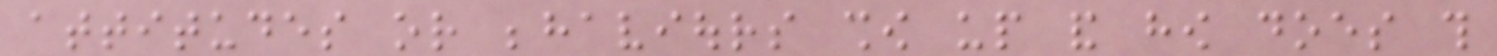attitudes or behaviours show up and how does this
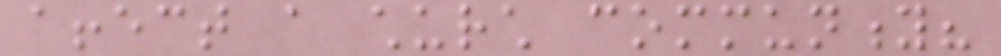affect a church community?
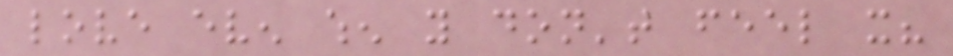love even when you don't feel it?
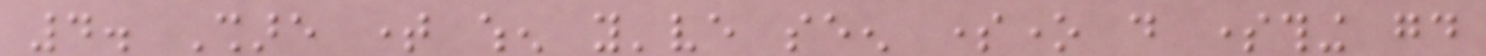4. Share time when you've seen someone do something good
